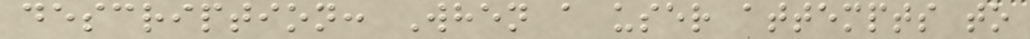description: When a user attempts to
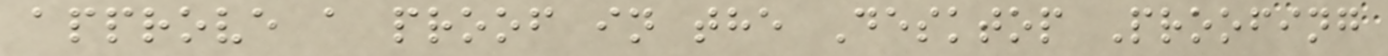approve a proof in the Desktop Proofing
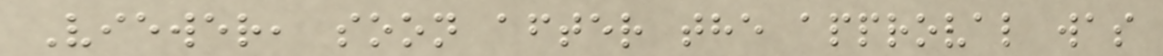Viewer, soon after the approval was
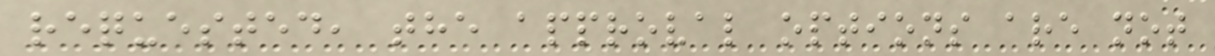requested, the approval options are not
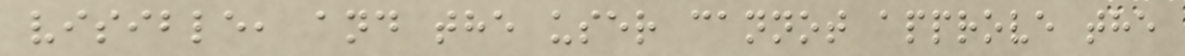visible, and the user cannot approve the
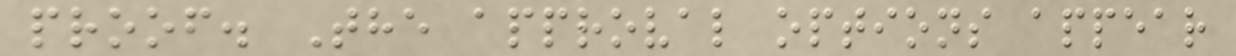proof. The approval options appear
